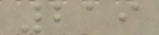219
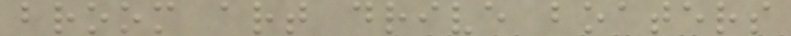broom art drive boaters
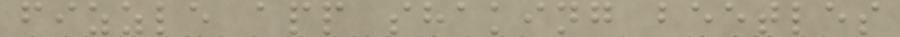fizzle app shaking beetles
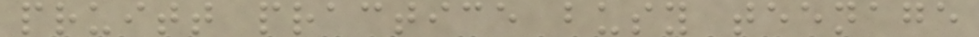pruitt practice busy teenage
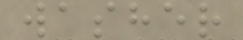washer
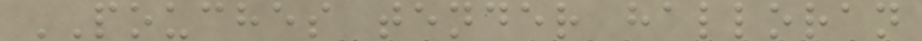POUCHES tender halloran
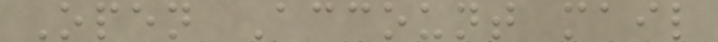Open Account mail
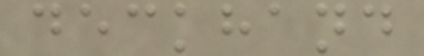deckhand
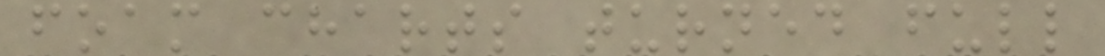foam charts turned full
